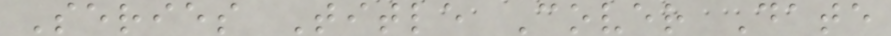Series Title Cover Date
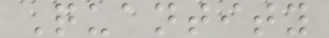Quantity
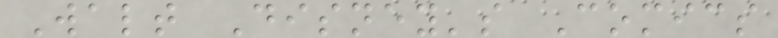Walt Disney's Comics
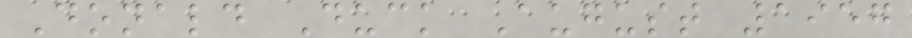Donald Duck August 1957
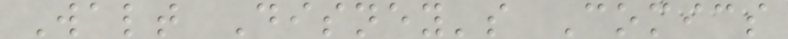Walt Disney's Comics
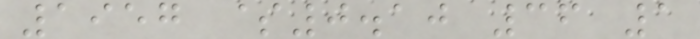1957 $0.10 36 1
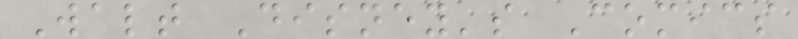Walt Disney's Comics
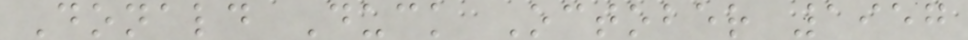Donald Duck October 1957
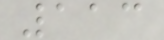113
